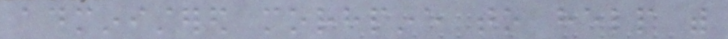administered morhpine to help with
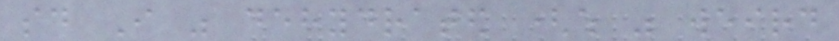said I was dehydrated (which was weird
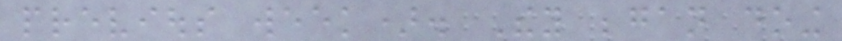previous week). They began doing
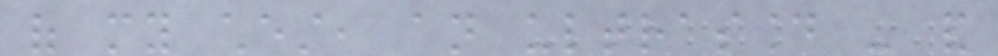of my chest, an ultrasound - and
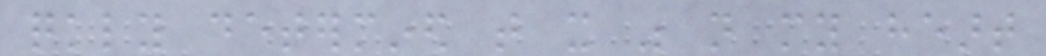quickly determined that it was not my heart
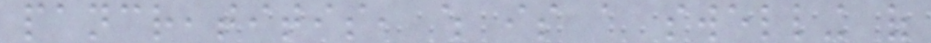pancreatitis, which is a swelling of
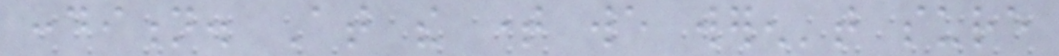condition. At the time we weren't sure
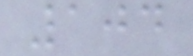104
